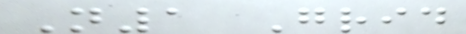N1 Grid
